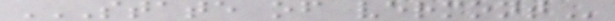STATE OF VERMONT
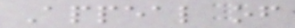Appeal of
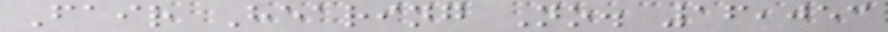Fair Hearing No. 16,053
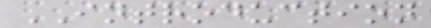INTRODUCTION
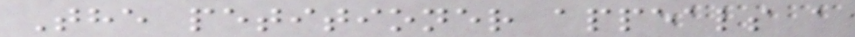The petitioner appeals a
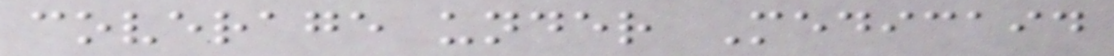coverage under Medicaid
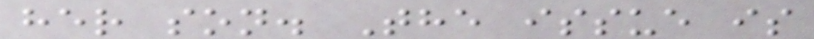her son. The issue is
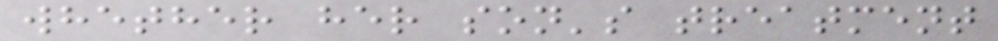whether her son's treatment
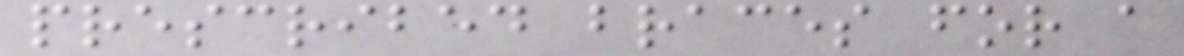prescribed braces for a
